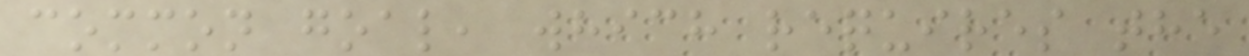common goal, which requires the
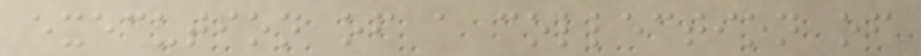execution of a collection of
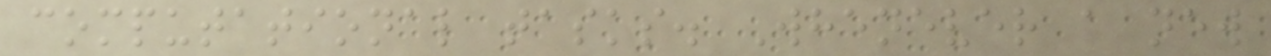computational tasks. Whenever a new
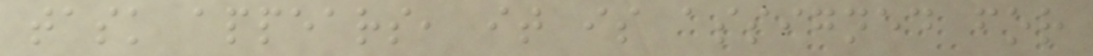task appears, it is assigned for
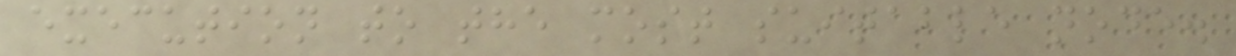execution to the most suitable node.
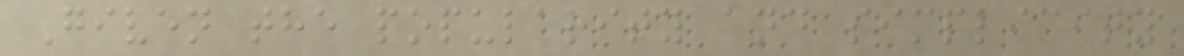Given the popularity and simplicity
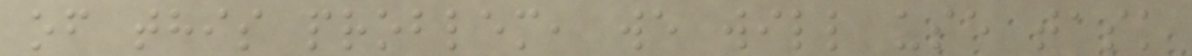of this problem, we will use task
